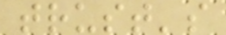trust's
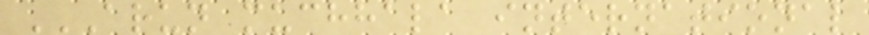ARUN MUCHHALA INTERNATIONAL
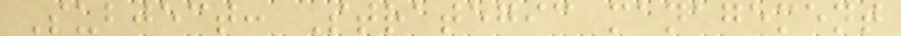Subject: Strategic management
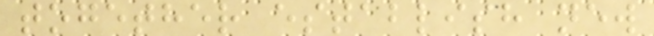together establish new
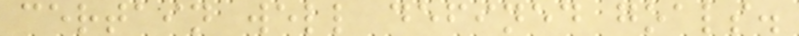certain well defined goals.
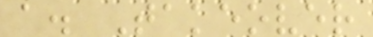a. Takeover
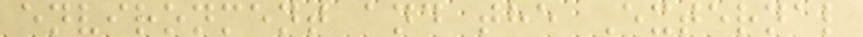environment and the External
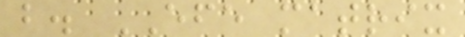b. EFE matrix
